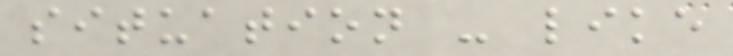situation - like
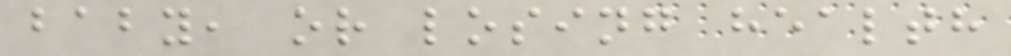baby, or losing health
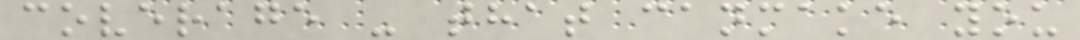coverage - that canmake you
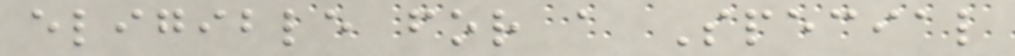eligible for a Special
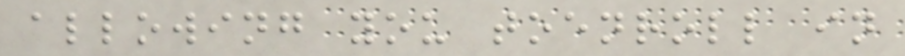allowing you toenroll in
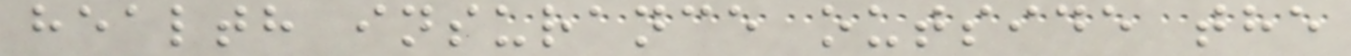health insurance outside the
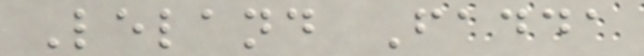Leland Fadda
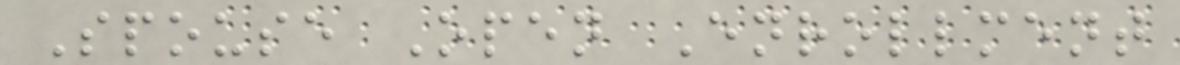Spouse Open Enrollment
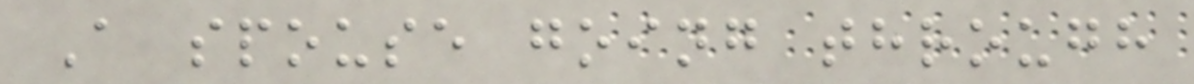A spouse going through
